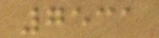7531
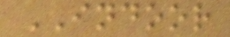INDOOR
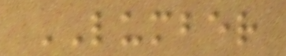LUMBER
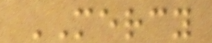MERCY
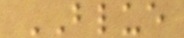BLUE
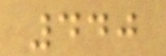440
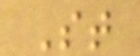St
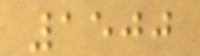1500
